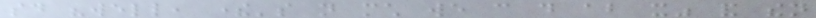said "well, there's not much we can do about it" and then
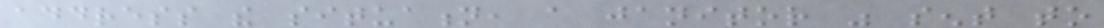address the situation, a janitor was sent to
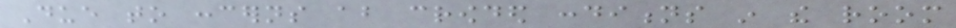Due to concerns about crowded conditions in the room
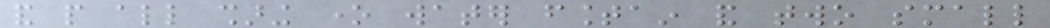and people all sharing one water fountain and two small
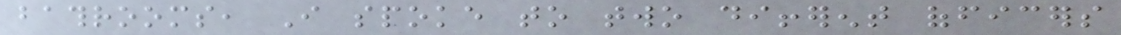bathrooms, I spoke to two different officers
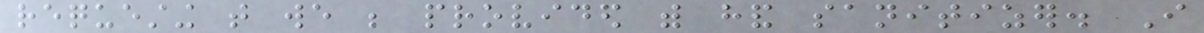requesting that we be provided with hand sanitizer. I
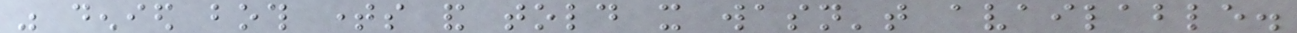was denied both times and told it wasn't available.
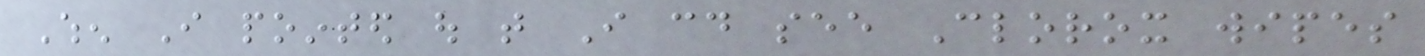When I pointed out that I could see Clorox wipes
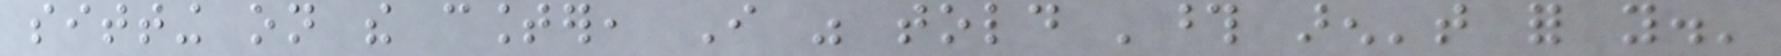sitting on the counter, I was told 'those aren't for you.'
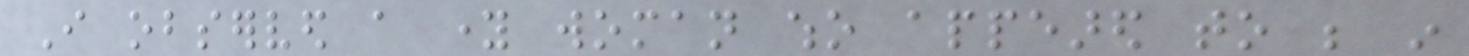I observed a young woman who appeared to be in
